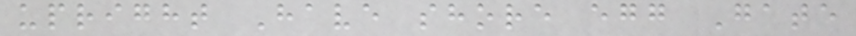upright Have shore egg Gate
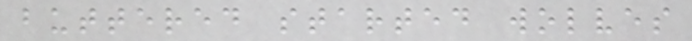buttered started wolves
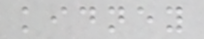kidney
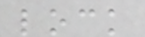lock
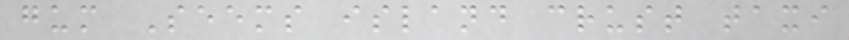gum Seems island crust taxi
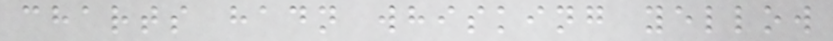charts hadn whisking yellow
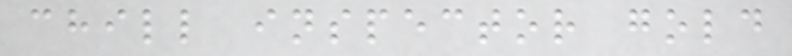chill inspector gold
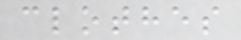clothes
